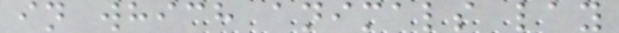in which animals lay
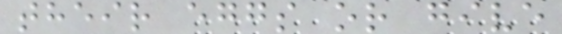their eggs or give
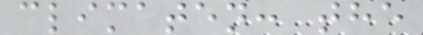climaten: the
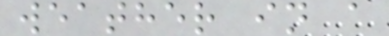weather in a
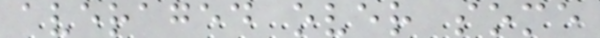averaged over some
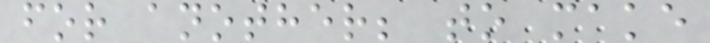for another; to make
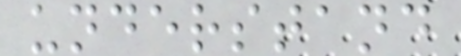understand
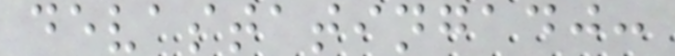devastatingadj:
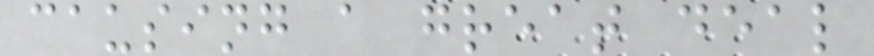causing a great deal
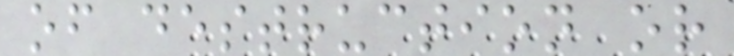of destruction or
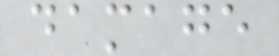damage
